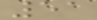51
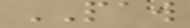PAW
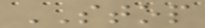STOP
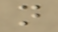n
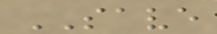SAVE
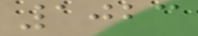1023
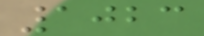1023
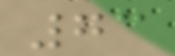73
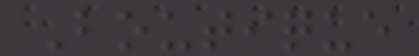Boutique
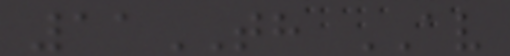11TH AV
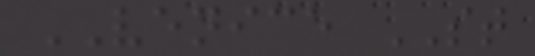VENICE ST
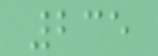235
